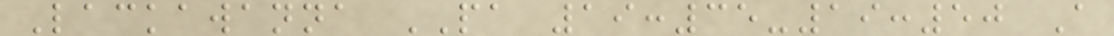Lackawanna PA 19:35-19:50 A
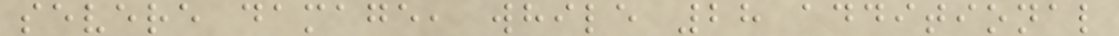severe damage, while 28 additional
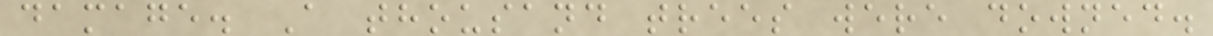damage. A thousand trees were downed.
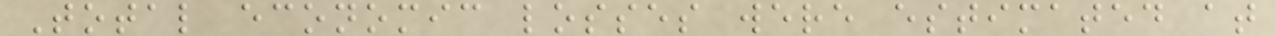Total economic losses were estimated at
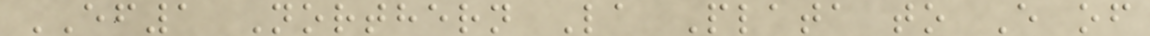EF1 Northern La Plata to E of
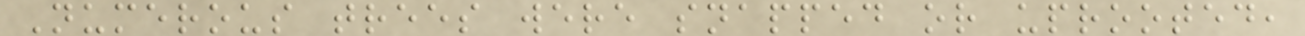Numerous trees were snapped or uprooted,
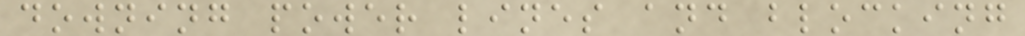downing power lines and blocking
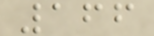166
